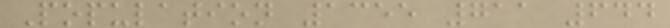Population 1355 711 644
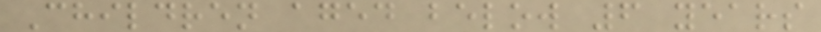Children aged below 6 years
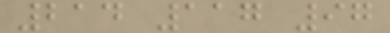214 117 97
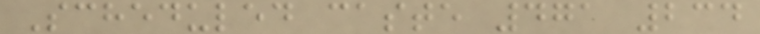Scheduled caste 471 234
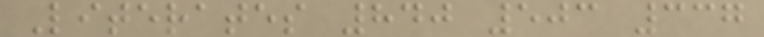Literates 840 503 337
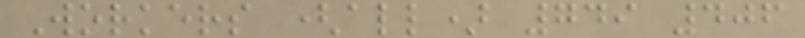Workers (all) 749 406
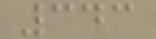343
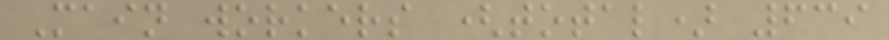Main workers (total) 639
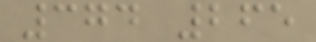374 265
